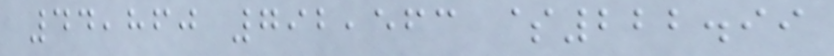44,860 792,563 $222.99
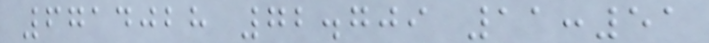6714028 72.709 11:51
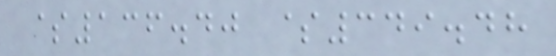$136.40 $349.48
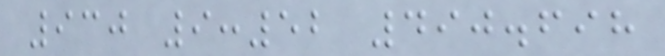930 9:52 490.698
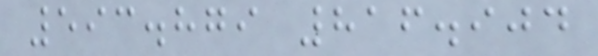593.879 816.904
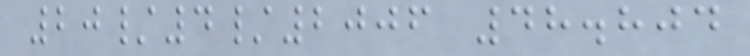20/4/2006 48.804
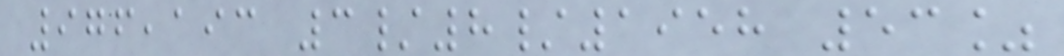976,193 3/8/1958 53%
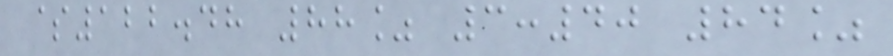$122.48 88% 3:40 84%
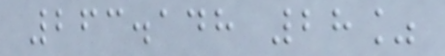263.148 28%
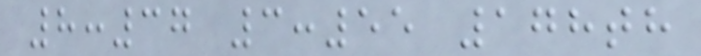8:37 3:55 178th
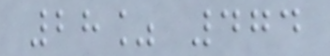28% 474
